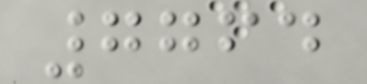7764
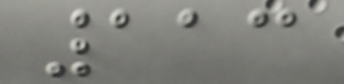113
